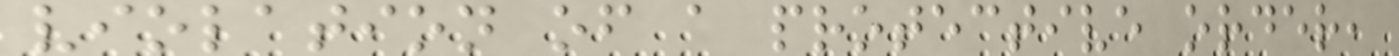violation of a protective order,
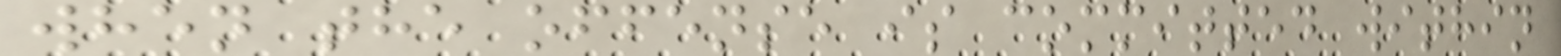when the offense is committed within
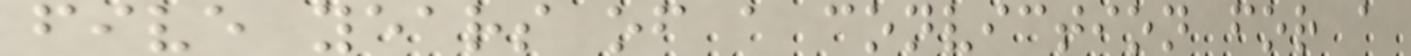five years of a conviction for a
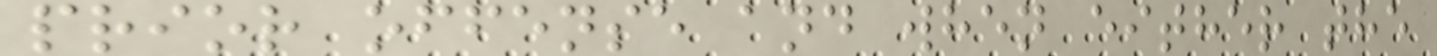prior offense and when either the
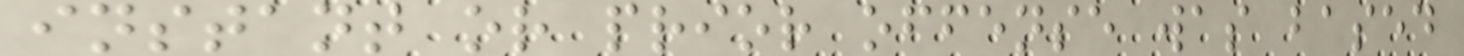instant or prior offense was based
